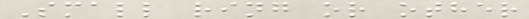Small ring or other
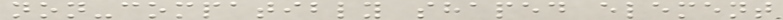non-compatibly shaped element
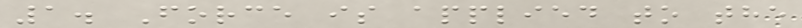1. Force is applied to the
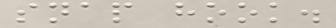snap hook.
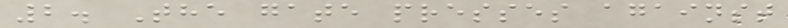2. The gate presses against
